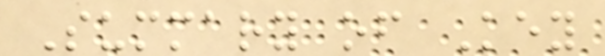Summary of Key
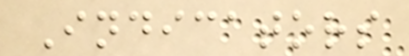Indicators
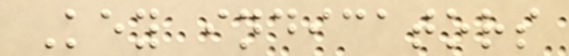Key indicators
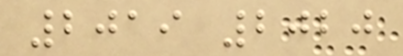2019 2020
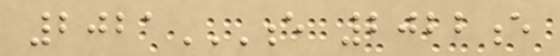2021E 2022E
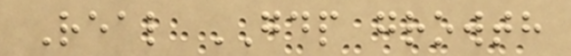Real GDP growth
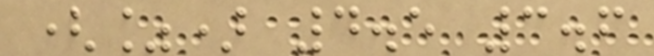(%) 4.5 3.6
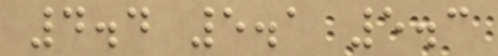4.4 5.1 5.3
